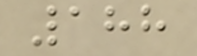188
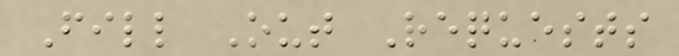Fill Out Requests
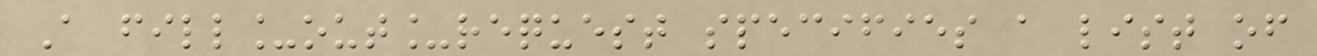A fill_out_request specifies a list of
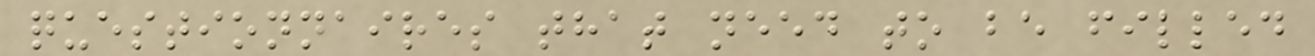questionnaires that need to be filled
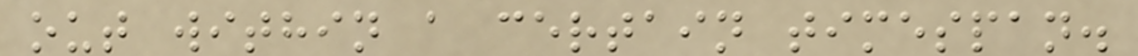out within a certain timespan.
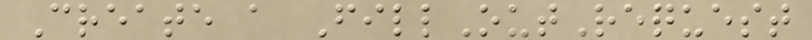Create a FillOutRequest
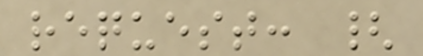request: {
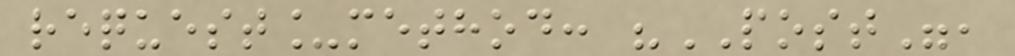request_method: "POST",
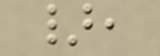},
